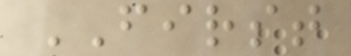FIRST
